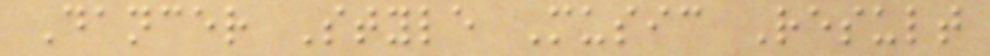Dancer Style Music Result
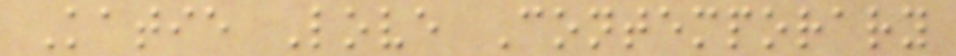Katie Love Contemporary
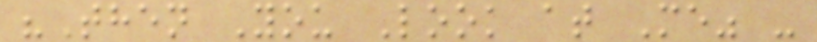"Then You Look at Me" -
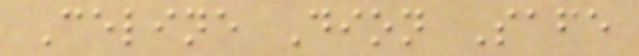Celine Dion Safe
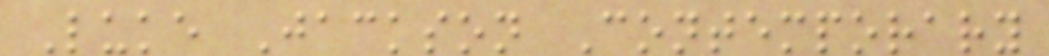Luke Jackson Contemporary
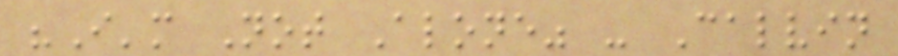"I'm Not Alone" - Calvin
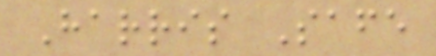Harris Safe
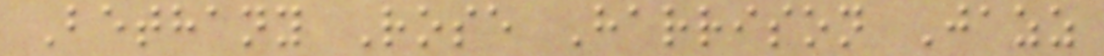Bethany Rose Harrison Jazz
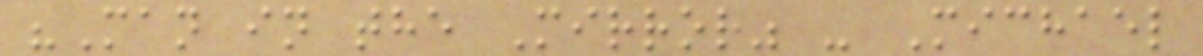"Man in the Mirror" - Michael
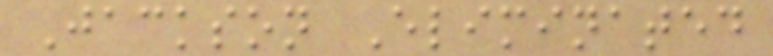Jackson Eliminated
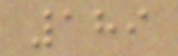189
